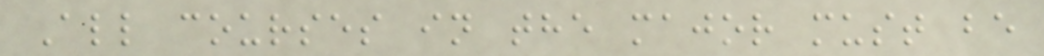All courses in the major must be
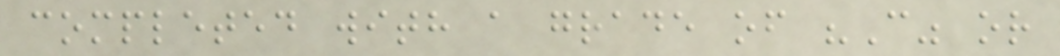completed with a grade of "C" or
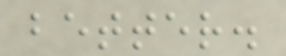better.
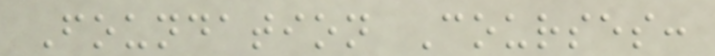Foundation Courses:
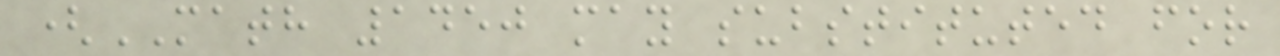(MATH 1450 may substituted for
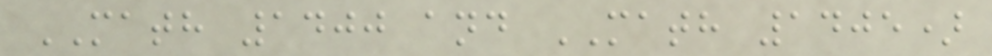MATH 1400 and MATH 1405)
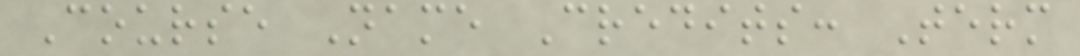Course Name Credits: Term
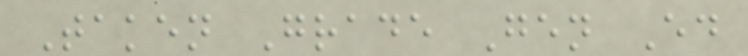Taken Grade Gen Ed
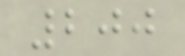200
